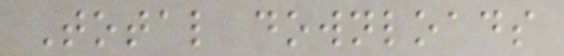Total downloads
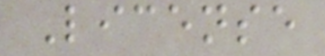License
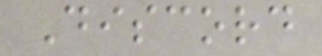Discord
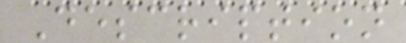Description
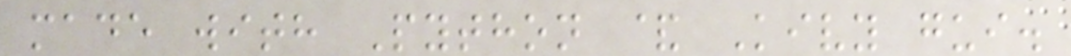made with Python & Kivy gui.
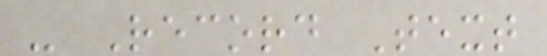- Record Text
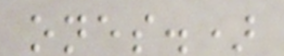ones.)
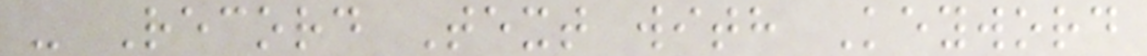- Record Text with Keyword
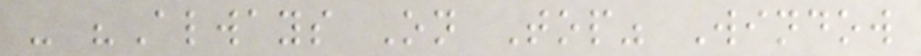- "Always On Top" Window
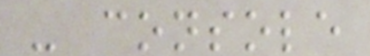- console
